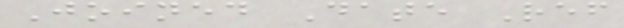Joined Date Ref
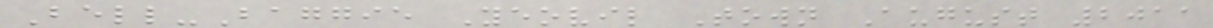Bell-Baggie Yeovil Town August 2011
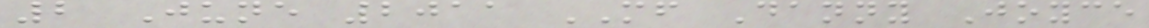2 June 2011 MF Danny Joyce
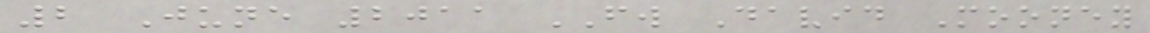2 June 2011 FW David Mooney
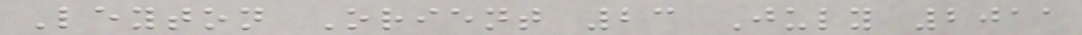Leyton Orient 23 July 2011
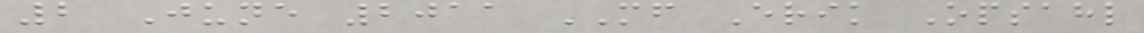2 June 2011 MF Erik Opsahl
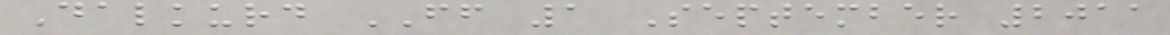Dalkurd FF 1 September 2011
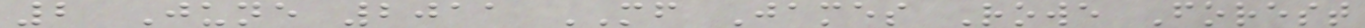2 June 2011 MF James Rowe Forest
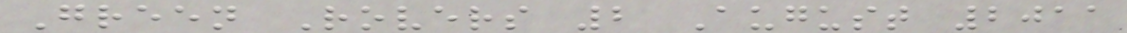Green Rovers 2 August 2011
